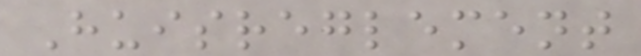Huisreglement
